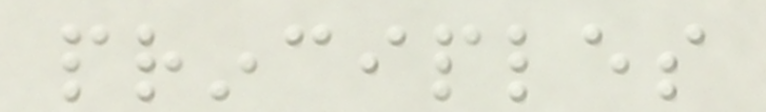principles
